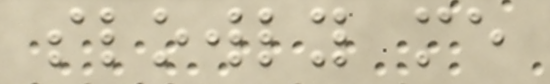slowly me
